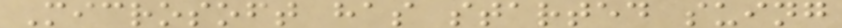Microsoft has started suing
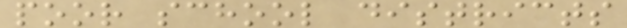poor school districts
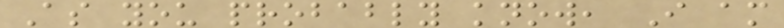As you probably know, I am
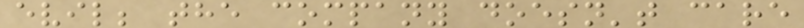evil; the company doesn't care
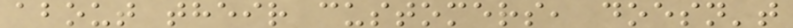about their customers, doesn't
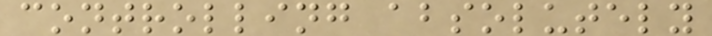controlling absolutely
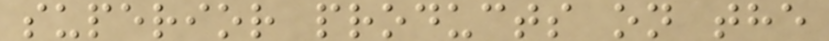superior products on the
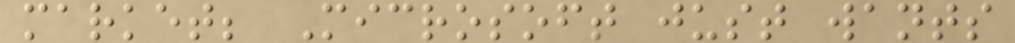market; Microsoft just wants
